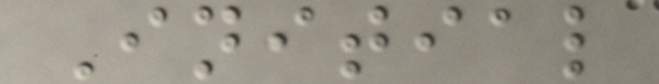Initial
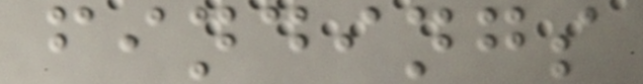findings
